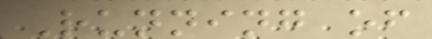Running of
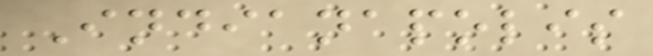Indianapolis
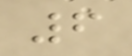6
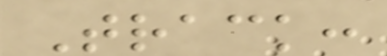Track:
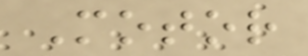Motor
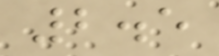2.5
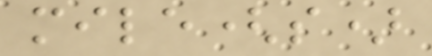mile(s)
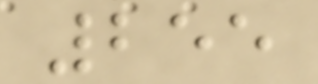255
